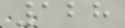128
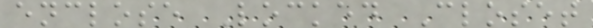enclose Locked Closet
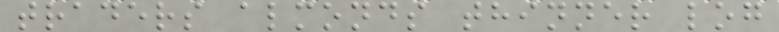traders almonds thinner log
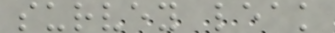survey leak
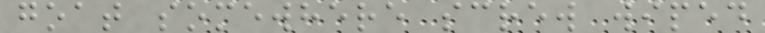goat somewhere screw wiped
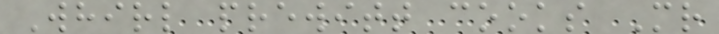Whirl prewitt cooks Mr
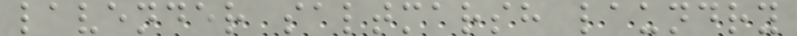lavender saltmarsh laundry
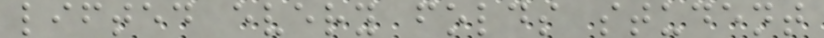lifted every folds student
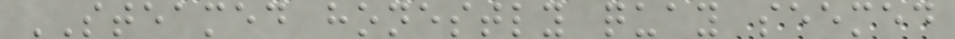STEAMED honestly quay seemed
